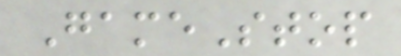GameStop
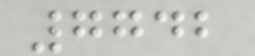7742
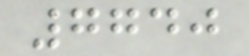7740
